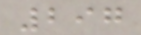297
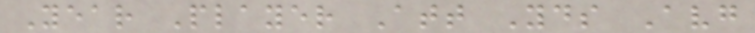Year Player Att Yds Avg
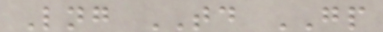Lng TD GP
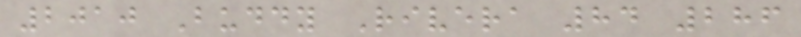2010 Buddy Rivera 84 286
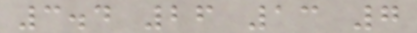3.4 26 13 7
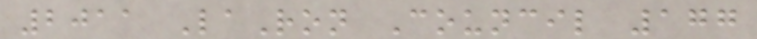2011 LaRon Council 177
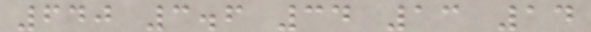640 3.6 34 13 14
